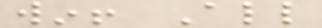win! All
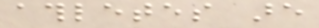athletes are
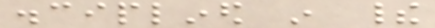disciplined in their
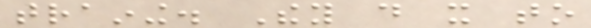training. They do it to
